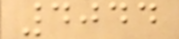4044
